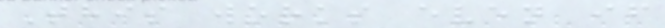This works even if
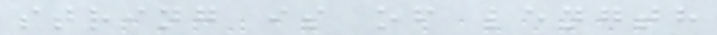string is of length
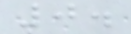0.
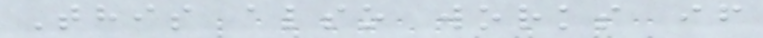This also works if
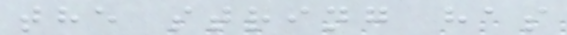the string has
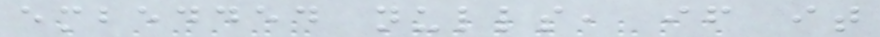embedded nulls, if it
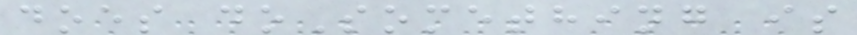does doSomething is
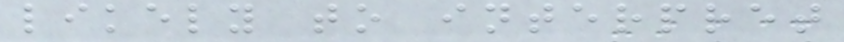likely to interpret
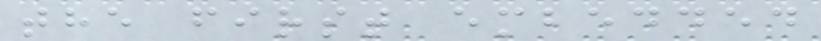the first embedded
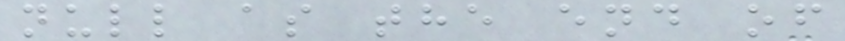null as the end of
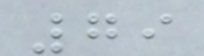79
